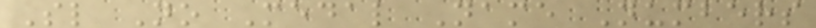Sl No Medal Name Numbers
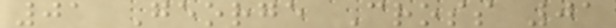01 George Cross 01
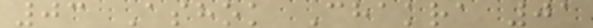03 Ashok Chakra 01
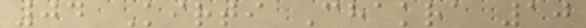04 Kirti Chakra 10
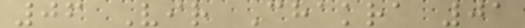06 Vir Chakra 01
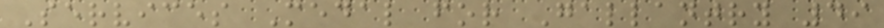Services Medal for Gallantry 49
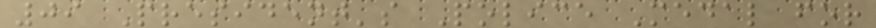09 President's Police Medal for
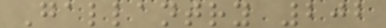Gallantry 202
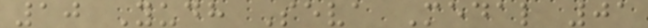10 Yudh Seva Medal 01
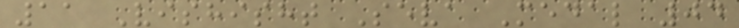11 Vishisht Seva Medal 04
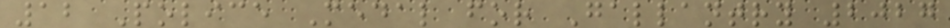12 Police Medal for Gallantry 2027
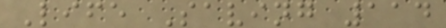Life Saving 114
